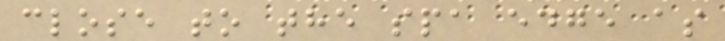close to the spa edge as
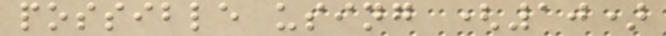possible using (10)
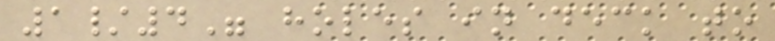1/4" holes in deck to
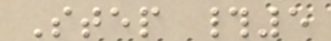Step #5
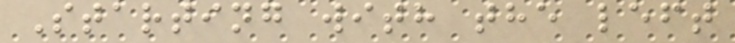Starting with the left
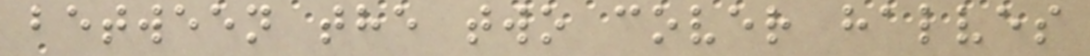between the two cover halves
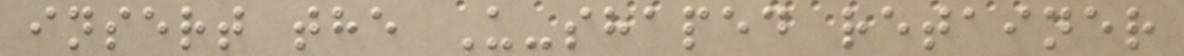insert the U-shaped retainer
